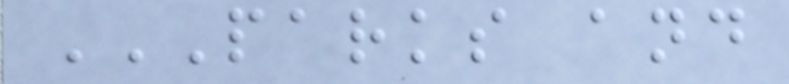PARKS AND
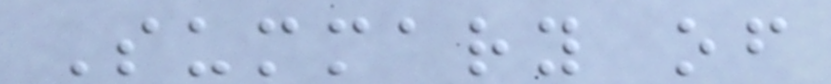Summary of
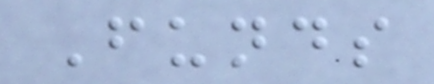Funds
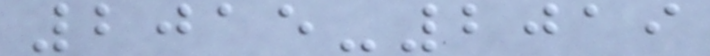2015-2019
